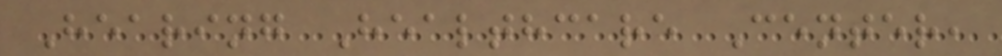Hearing Healthcare Center,
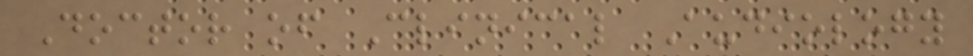Doctor of Clinical Audiology
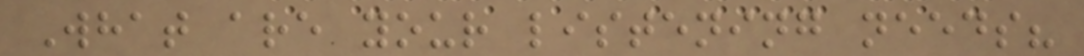What are your listening needs?
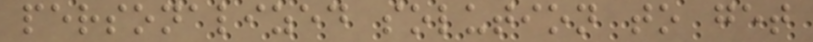personalized solution to get
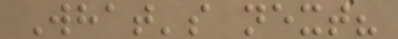What's next?
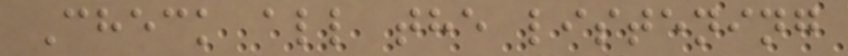Check all the listening
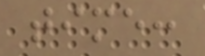time:
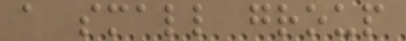a small group
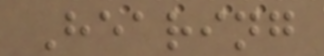Hearing
